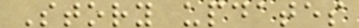Story updates
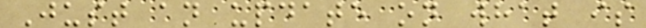Just an update on what is
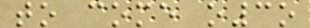to come o3o
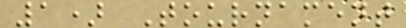1) Tournament
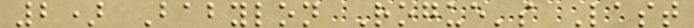2) Babylon Rogue's Last
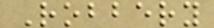Robbery
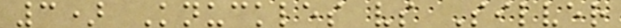3) Knuckles vs Silver
